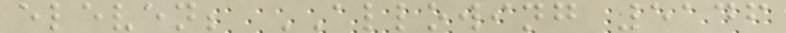eleven; ALLOWING 5146
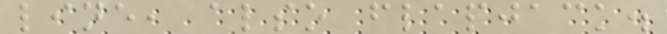line, also flapjack.
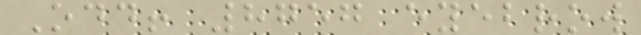Odd! 8757 eyebrow
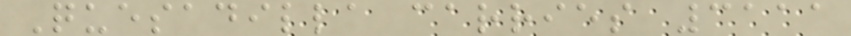Quesadilla carries 3111
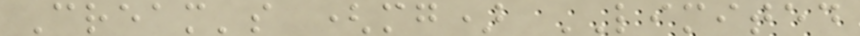Cream's (mg) LIMITED
